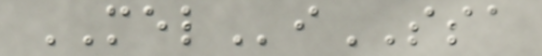MELiSSA
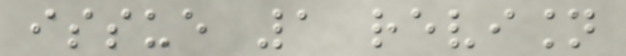issue 1 revision
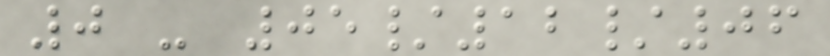0 - 05/12/06
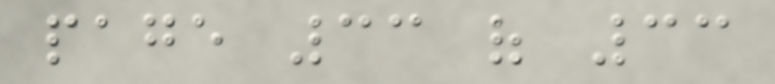page 33 of 33
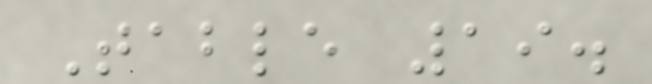Table 19.
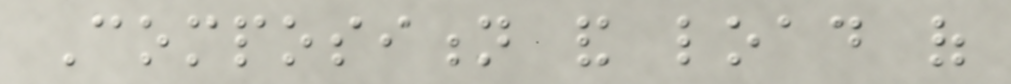Composition and load of
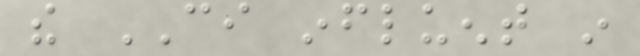the CI influent in
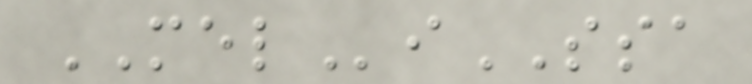MELiSSA
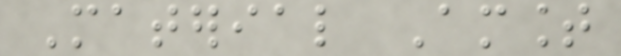Material Amount
